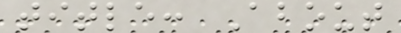title: About
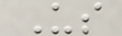Us
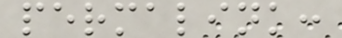permalink:
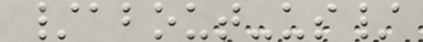/about-us/
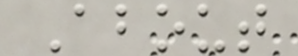About
